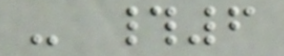- #6
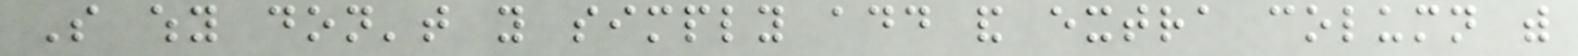So why don't you simply add and extra column with
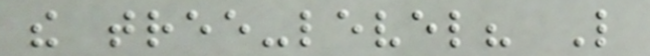the tree-level? Like
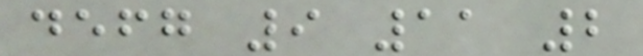defg 9 11 2
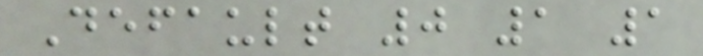Default 0 1 1
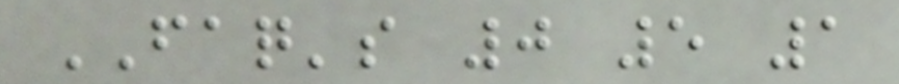FAQ's 0 5 1
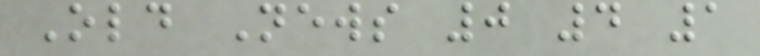Old News 0 4 1
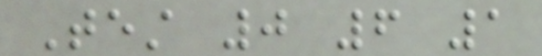Test 0 6 1
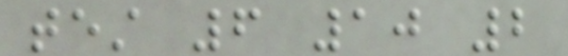test 6 10 2
